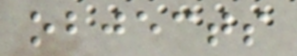objects
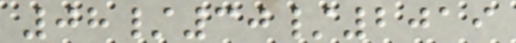08/30/2019
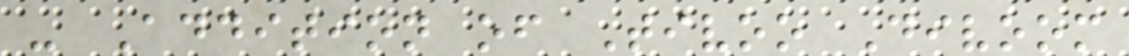- Addition of Tivoo Divoom
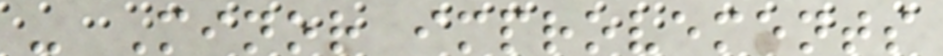- Minor improvements
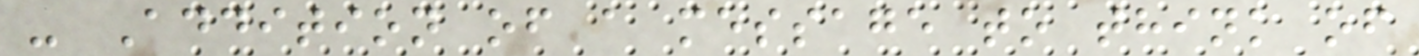- Addition of a message to think of
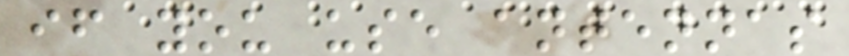if you use antennas
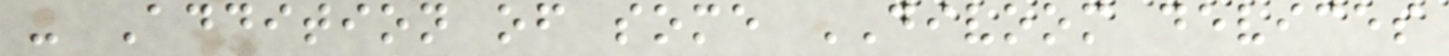- Addition of some DIVOOM devices
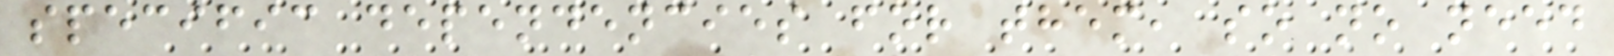specific dependencies for them, so no need
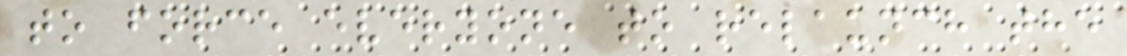to force everyone to relaunch the
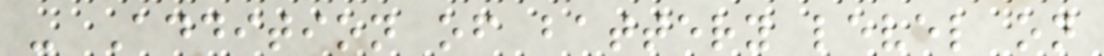- Addition of battery level on
